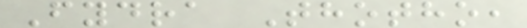Fydra Thotho,
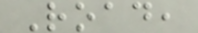Road,
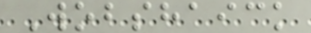Wobshaick
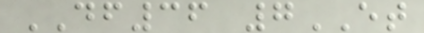DF36 7ET
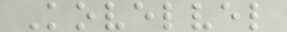Kovelvel
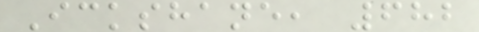Ickshane, 682
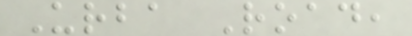Urba Road,
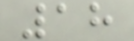18
